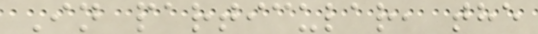In particular, the
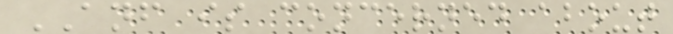ANF is concerned about
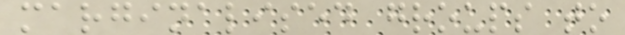marginalised groups to
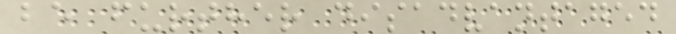be further disadvantaged
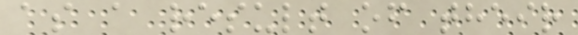as a result of their
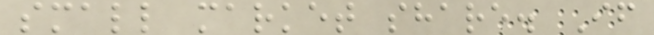small market share. If
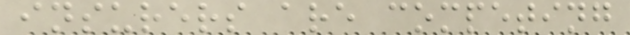insurers are competing
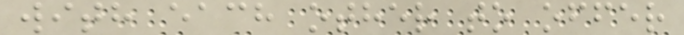with each other to offer
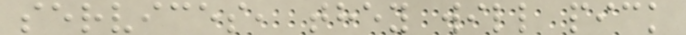services, they will pick
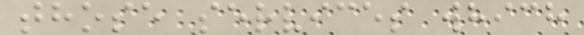those services which
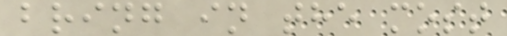bring in the most
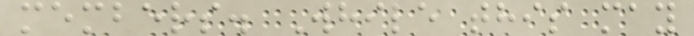members. While this may
